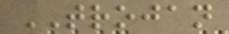TROJAN
